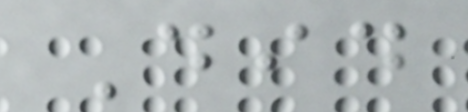Did
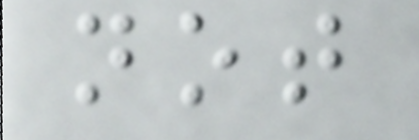not
